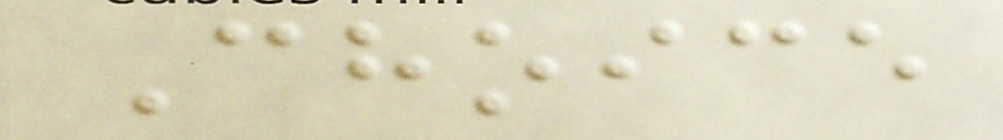Choice
